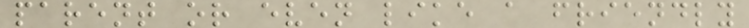parent or even like a friendly
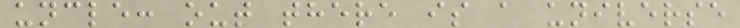uncle: out there is a universe
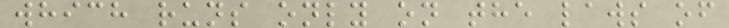which runs only on the laws of
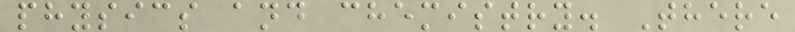physics and chemistry. There
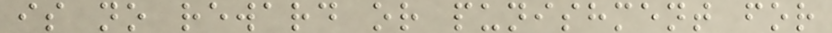is no reward or punishment for
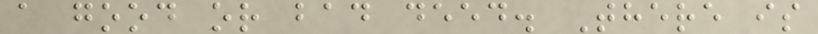a good or bad deed. There is
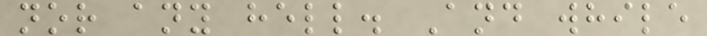nor any hell. And while
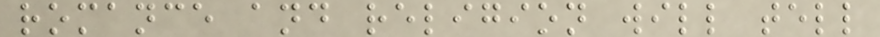romance and religion will tell
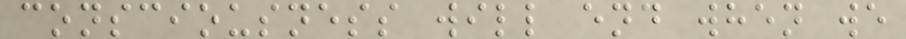consciousness will end when we
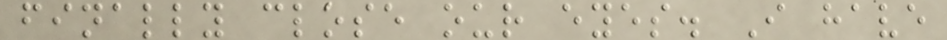finally close our eyes. I have
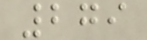279
